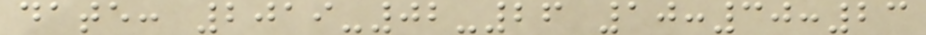date: 2019-02-26 10:30:23
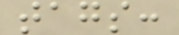tags:
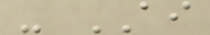- AI
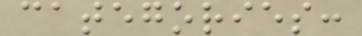categories:
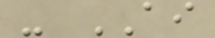- AI
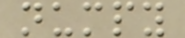numpy
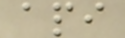api
